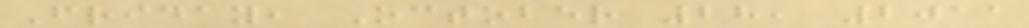Friday, October 28, 2011
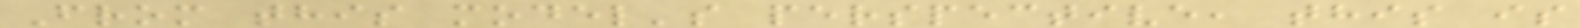From this model's perspective, this is
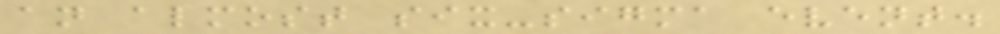an almost six-sigma event.
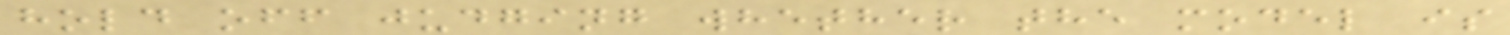hold off judging whether the model is
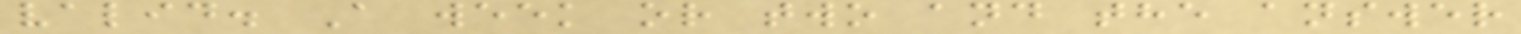valid. A week or two and the answer
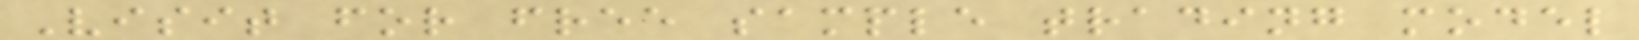Visit for free sample trading model
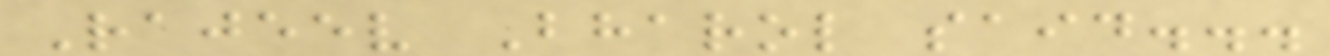Rajeev Bharol said...
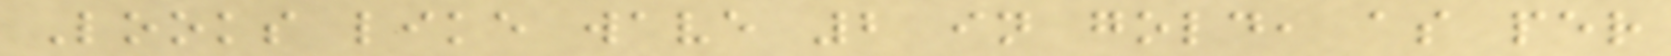Looks like wave 2 in gold, as per
